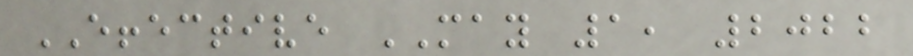EFFECTIVE MAY 1, 2022
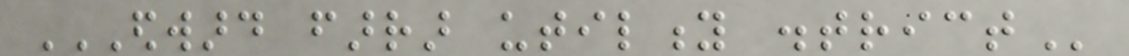EDWARD FARRAR UTILITY DISTRICT
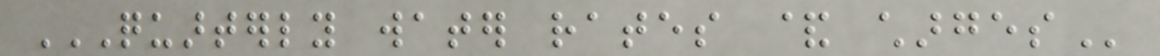QUARTERLY WATER RATES & CHARGES
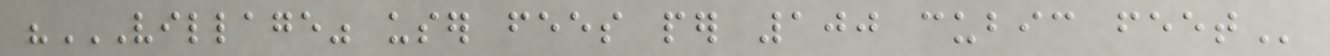"VILLAGE" USER FEES PER 100 CUBIC FEET
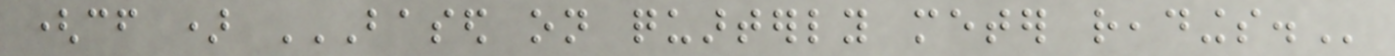(cf ) BASED ON QUARTERLY METER READINGS.
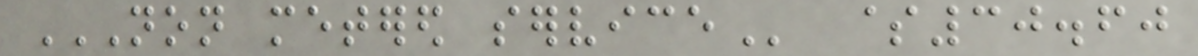NON METERED SERVICE $30.60
